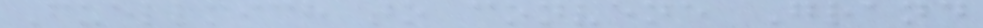Fuellmich to convene Grand
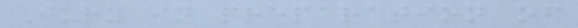Jury in preparation of
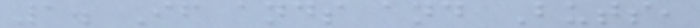1. If ands and Buts,
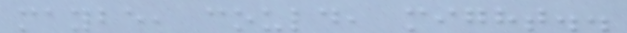maybe, could, might..
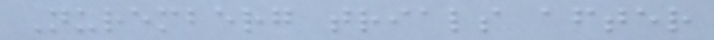Nuremberg trials after
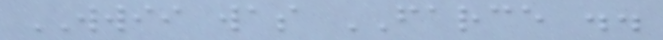WWII was FARCE ..
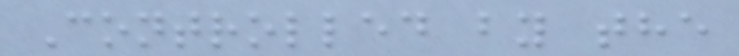Controlled by the
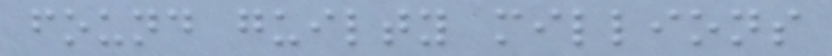found guilty millions
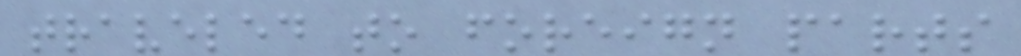traveled to foreign parts
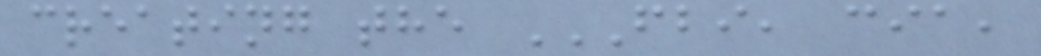creating the FBI, CIA,
